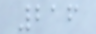216
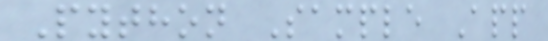Python Sample App
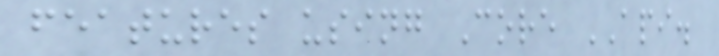features using Core API.
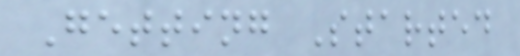Getting Started
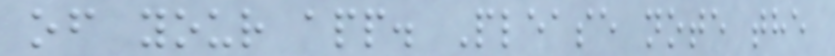of your app. Please note the
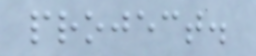project.
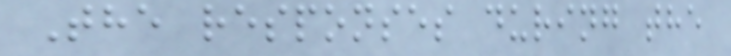The responses during the
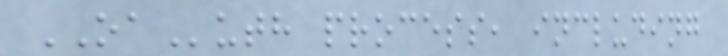OAuth process, including
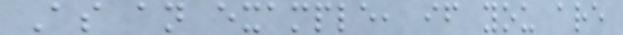As an example, if you are
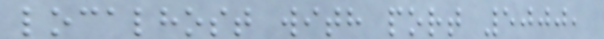localhost with port 5000,
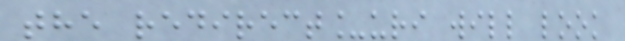the redirect_uri will look
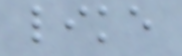like
